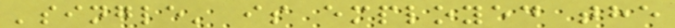'single' is employed the
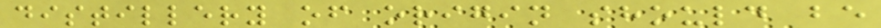distillery of origin should be
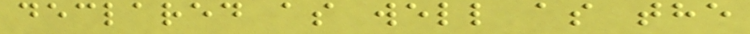declared as well as the
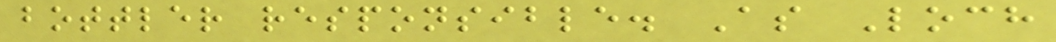bottler responsible. As Loch
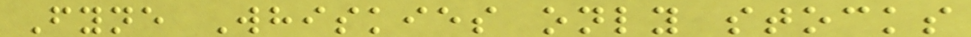Fyne Whiskies only stocks
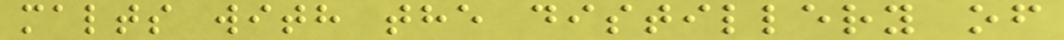malts with the distillery of
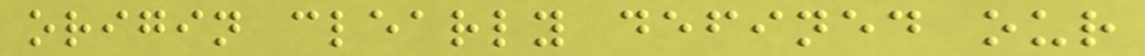origin clearly defined our
